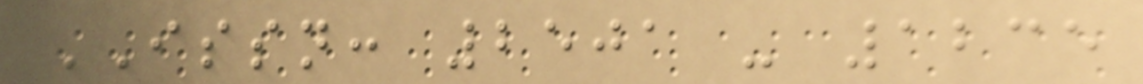ISSN: 2501 - 1235
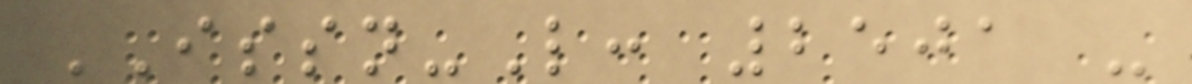ISSN-L: 2501 -
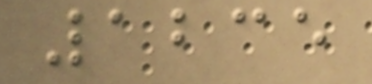1235
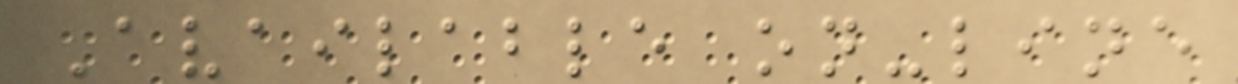Available on-line
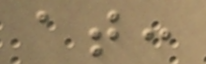at:
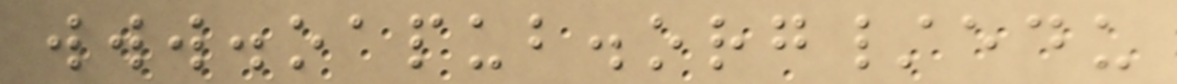www.oapub.org/edu
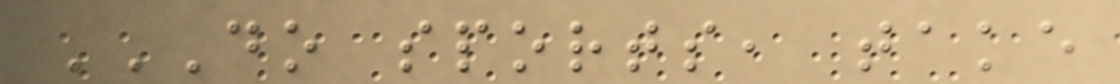DO SPORTS, TAKE
